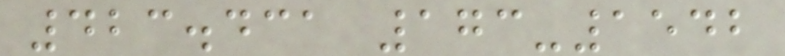423.431 173-1542
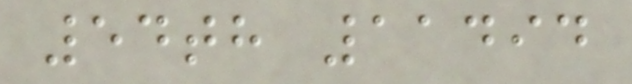54th 11494
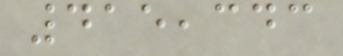415,343
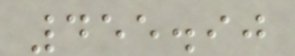455.90
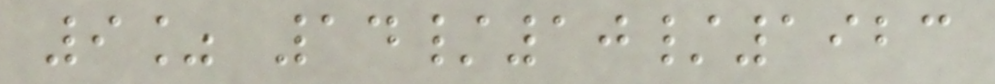9% 14/10/1923
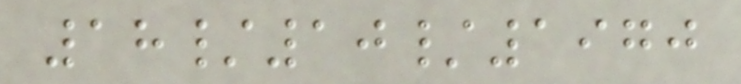18/10/1970
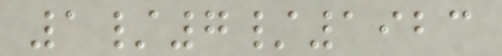1/7/1923
